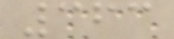363
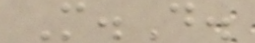M.D.
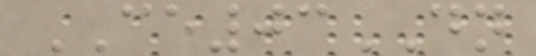CE03DN
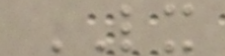LX
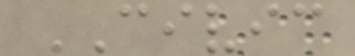CIVIC
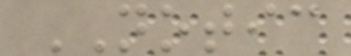NOTIC
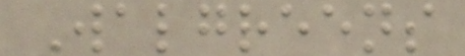Walgreens
